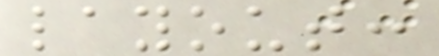layout:
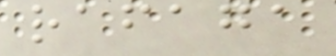rafaga
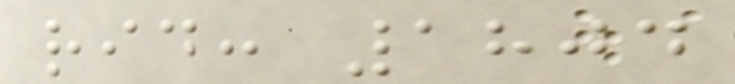rid: 1804
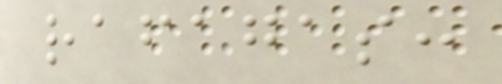rafagas:
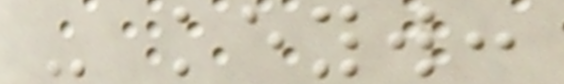- keyw:
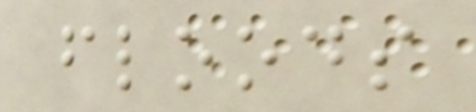floods
